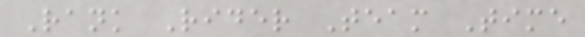Rank Rider Team Time
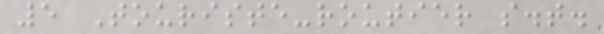5 Touriste-routier s.t.
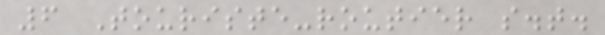6 Touriste-routier s.t.
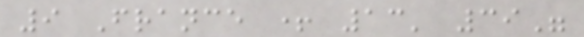9 France + 13' 39"
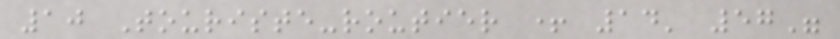10 Touriste-routier + 14' 57"
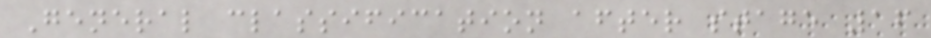General classification after stage 16
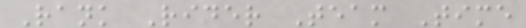Rank Rider Team Time
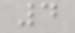4
